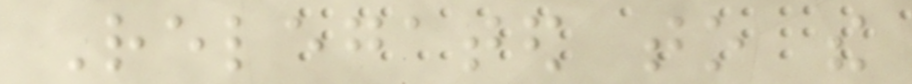Relegated to the
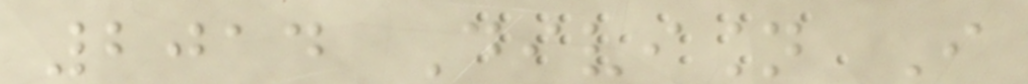2014 Division I
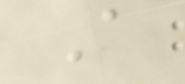A
